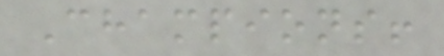Champions!
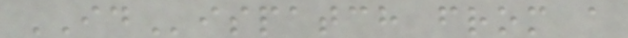IDispatch from a
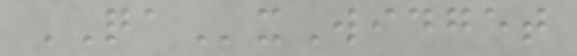QAxWidget
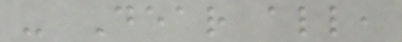- Dear all,
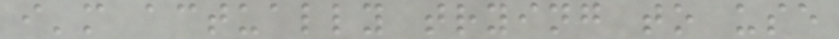i'm actually trying to use
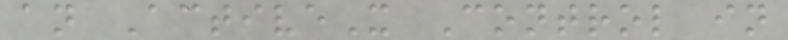an ActiveX Control in
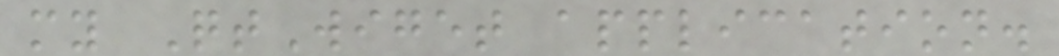my QtWiget application.
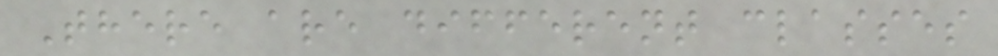There are different classes
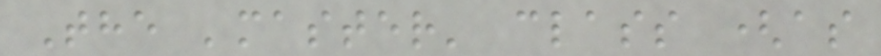The 'master' class (as
